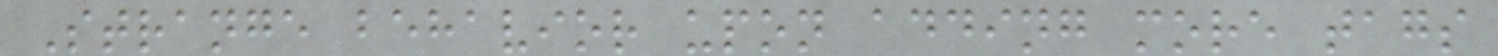Strange behavior upon adding more tags
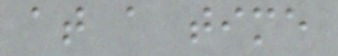at a time
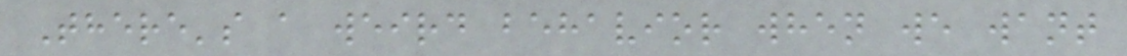There's a weird behavior when we want
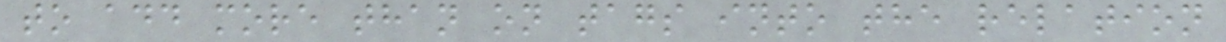to add more than on tags into the relation
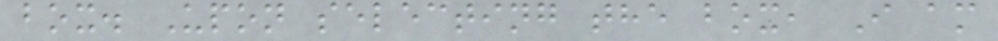box. Upon selecting the box, I am
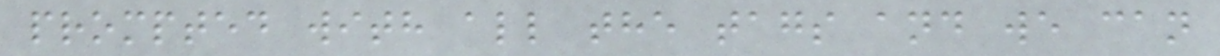prompted with all the tags and we can
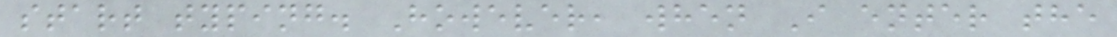start typing. However, when I enter the
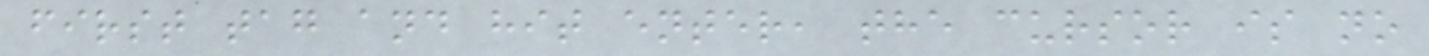first tag and hit enter, the cursor is no
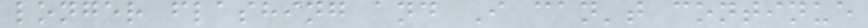longer flashing and I can't continue
